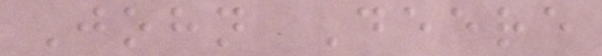John Deere
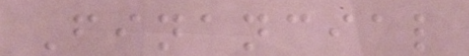Financial
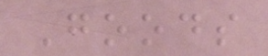Goods
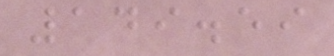149.59
